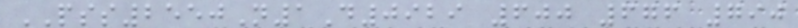PSS2550N1D0929 600 676 790
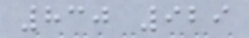830 929
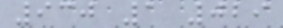930 1 029
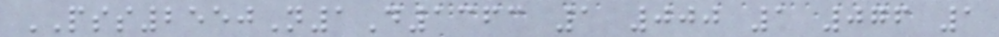PSS2550N1D1363 1 000 1 076 1
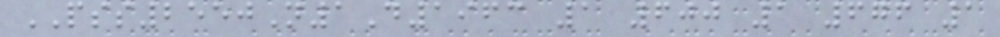PSS2550N1D1963 1 600 1 676 1
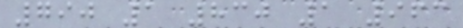790 1 830 1 963
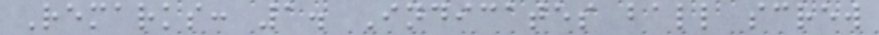Remarks: 1. Indicates ball screw
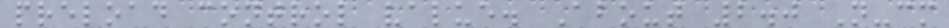preload control value. About 2.0 N-cm
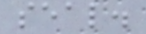seal.
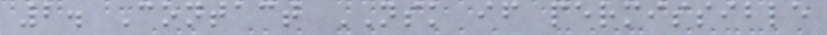2. Contact NSK if permissible
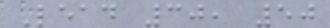Lead 30, 50
